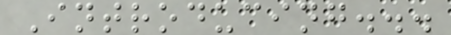Introducing...
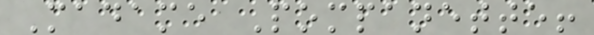Madame Pompanette!
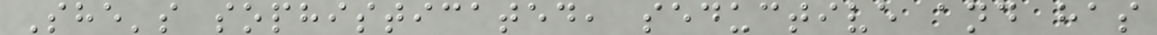She's sophisticated, seductive and has
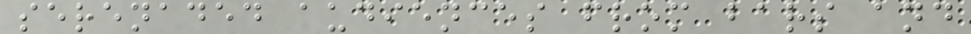serenaded audiences from bars and
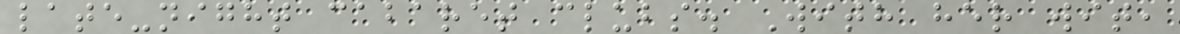late-night cabaret clubs. With her wit,
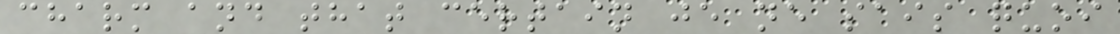charm and that certain je ne sais quoi
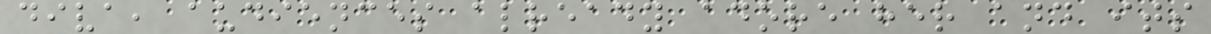diva, audiences already adore her and its
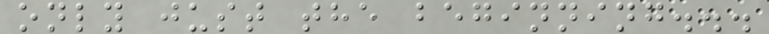only just the beginning...
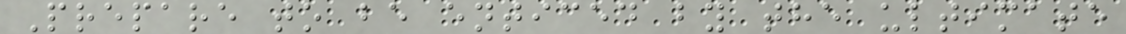Prepare to be enticed by the ultimate
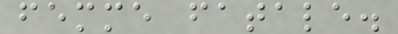femme fatale.
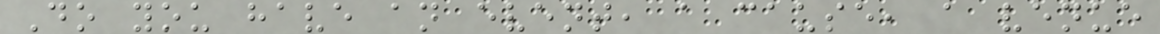Do you have an event, a cause, a venue
